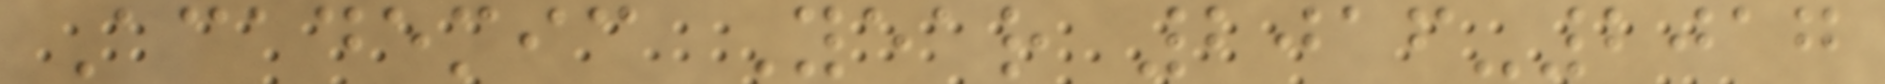Academic Year 2016-2017
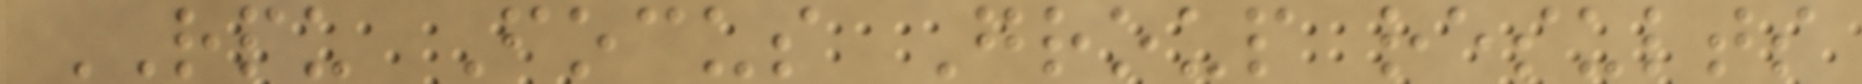RPU Focus Group results
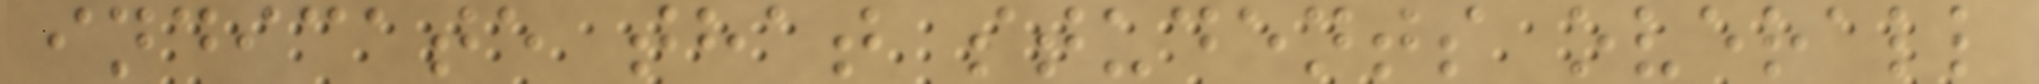indicate that students overall
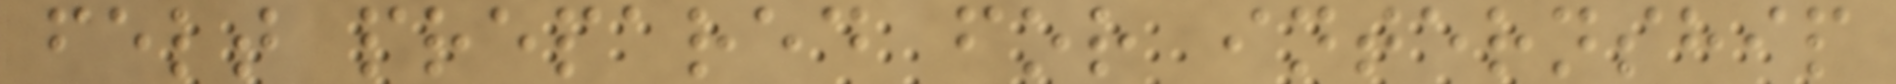felt prepared for internship
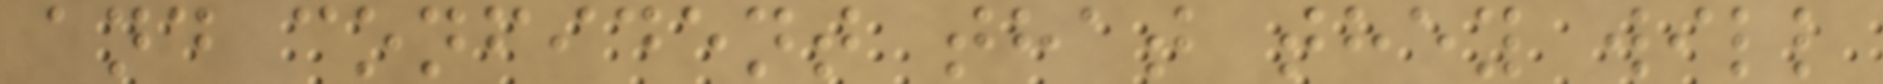and confident that they will
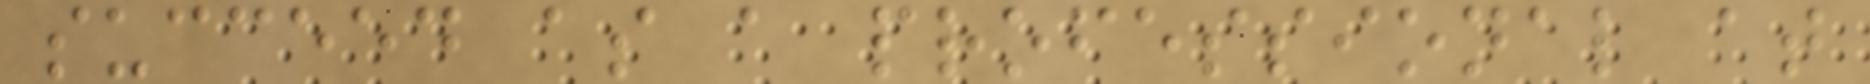succeed as a professional at
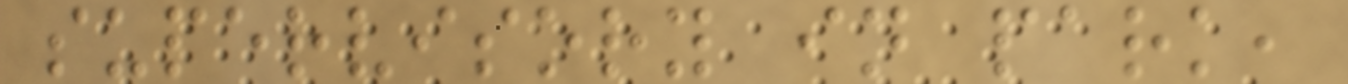supervisory in park,
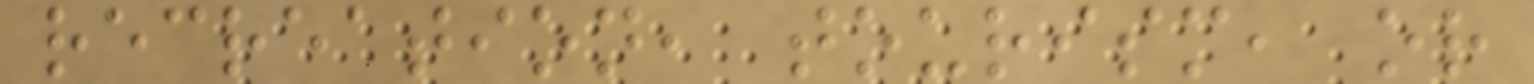recreation, tourism, or
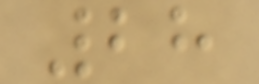28
